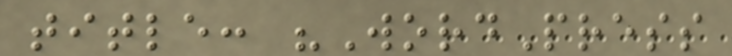title: "WordPress
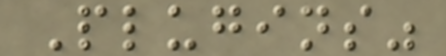Plugins"
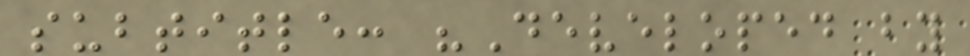subtitle: "Developed by
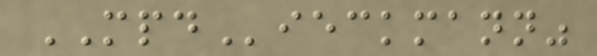MPDieckmann"
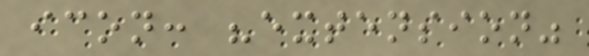icon: "extension"
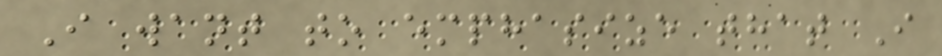I want to emphasize that I
